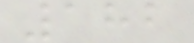182
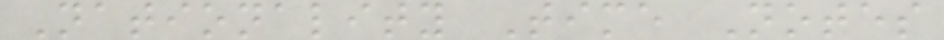Nationality Time Notes
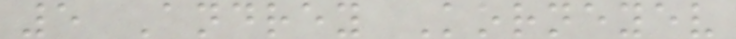5 Andrey Korneyev
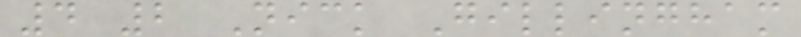4 2 Nick Gillingham
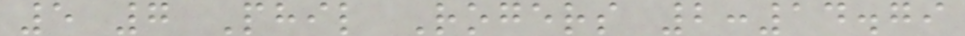5 7 Phil Rogers 2:14.79
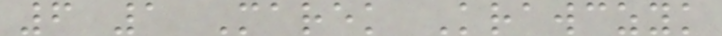6 1 Marek Krawczyk
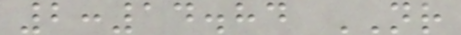2:14.84 NR
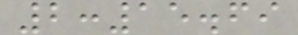2:15.69
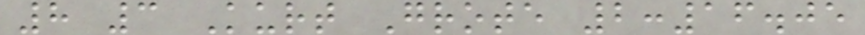8 3 Kurt Grote 2:16.05
